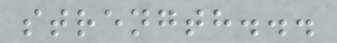strength...
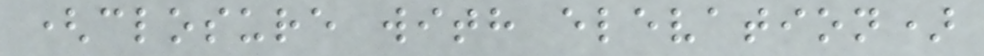(closure with elevation)
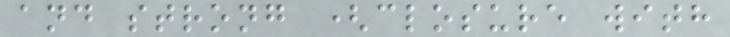and strong (closure with
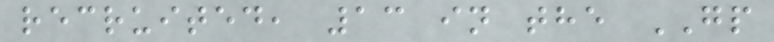recruited, 13 in the GP
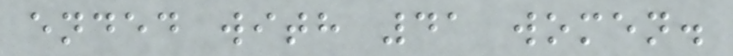ended with 41 women.
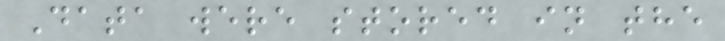Data were stored in the
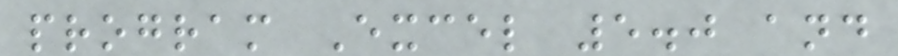program Excel 5.0 and
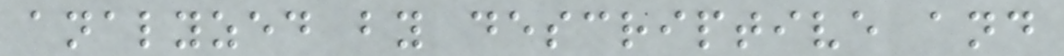analyzed by descriptive and
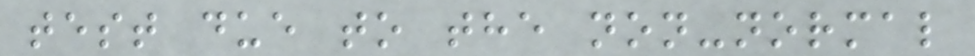test due to the non-normal
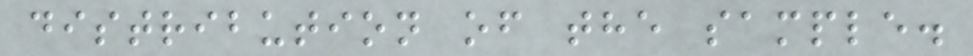distribution of the sample.
